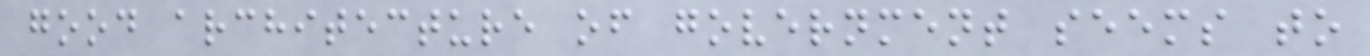good architecture of government seems to
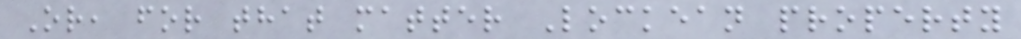Or, for that matter Lockean property
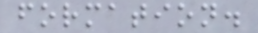formation.
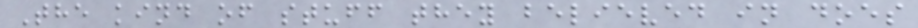The kind of stuff they believed in does
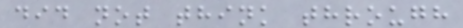did not think through
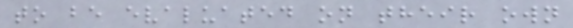to be evaluated on their own
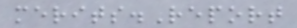merits.Report
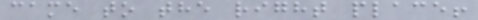came to the right place!
